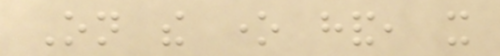On the one hand, it
